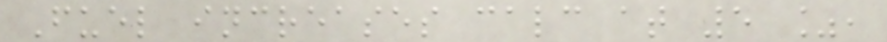Fuel increases calc at 5 %,
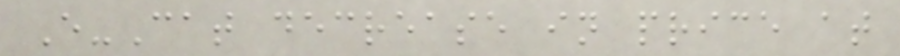E-Cat decrease in price at
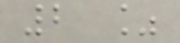2 %
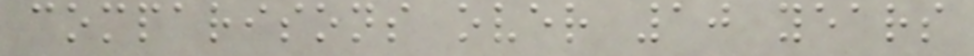comparisons over 10 years
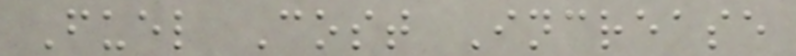Fuel Cost Increase
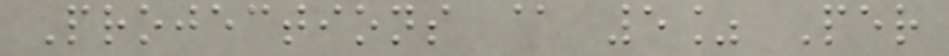Projections @ 5% Per
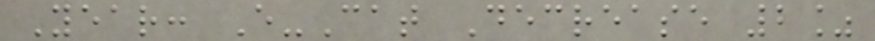Year: E-Cat Decrease 2%
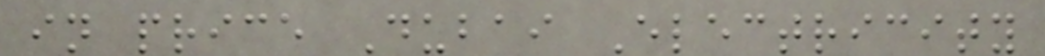in price Dubai Electricity
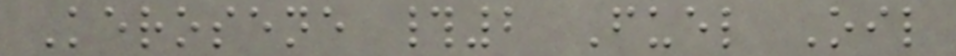Kerosene #2 Fuel Oil
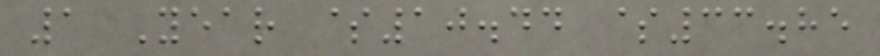1 Year $10.44 $33.85
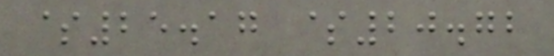$25.17 $20.72
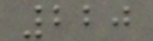220
